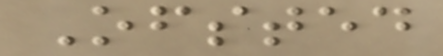Ofsted
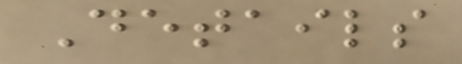Details
